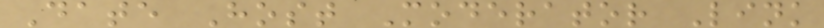Date Host Moderator Link
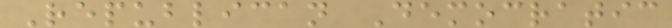Republican Democratic
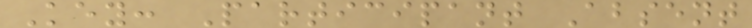Key: Participant Absent
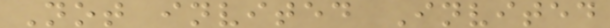Not invited Invited
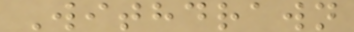Withdrawn
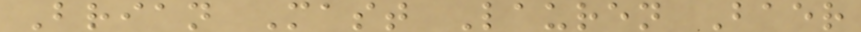Brian Mast Lauren Baer
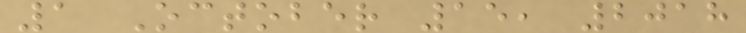1 October 15, 2018
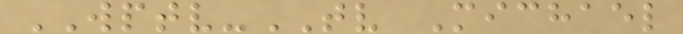WPTV-TV Michael
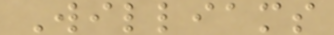Williams
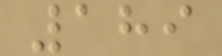189
